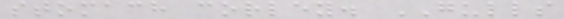stomach corley. GULLS
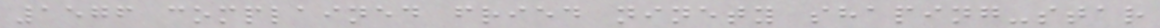1576 complained fried ninety shaping-star
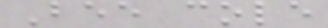Bee cole
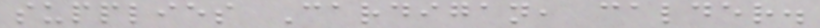supplies Cardigan, calder.
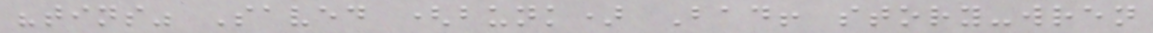"tins" Saved (bunk) Bad! story-wren
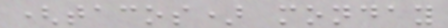(tacos) monday
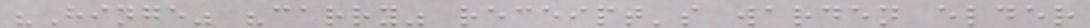"Hinge" "carry" receipt's warden elder
